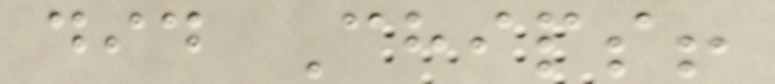did Chips!
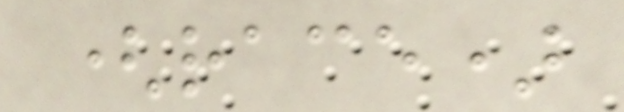(race)
